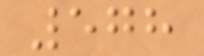578
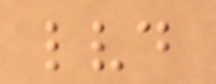lvd
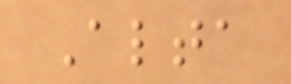Alta
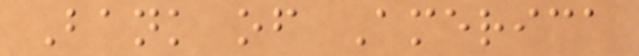Bank of America
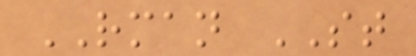RMAN ST
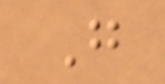G
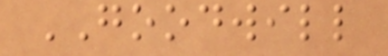GOODWILL
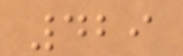429
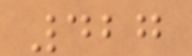427
